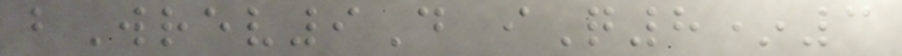bWrev9D iQ8*3
